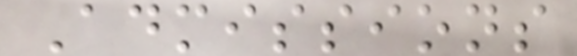Admissions
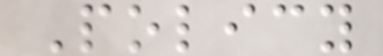Policy
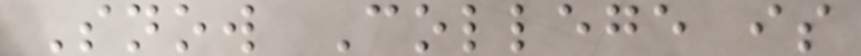Snow College is
